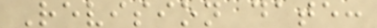Revision date:
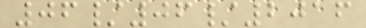06/06/2016
